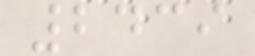2439
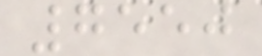7550
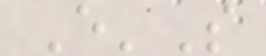E'S
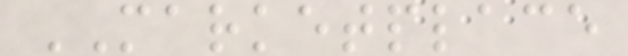MARKETPLACE
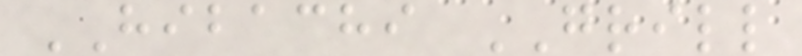HIBACHI GRILL
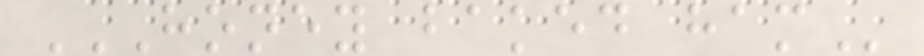HONEY BAKED HAM
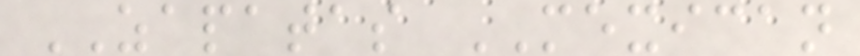ZAPATAS MEXICAN
